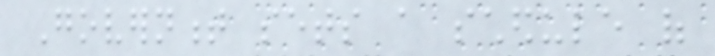Government sets a schedule of
